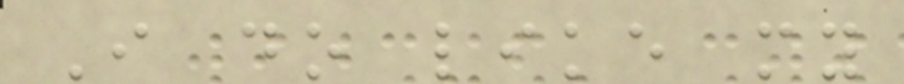I do like my
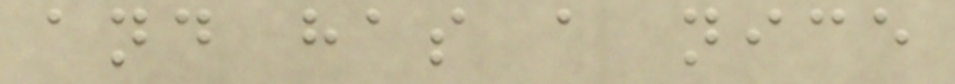and has a nice
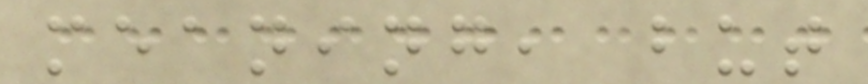meaning, but
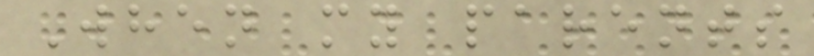When my parents
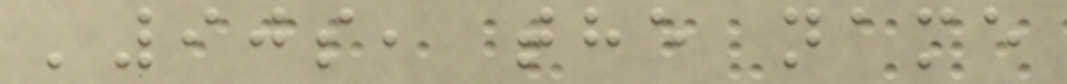'90s, the name
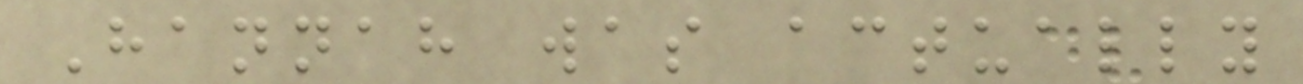Hannah was actually
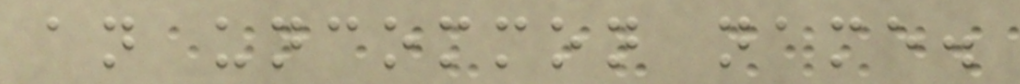an uncommon name.
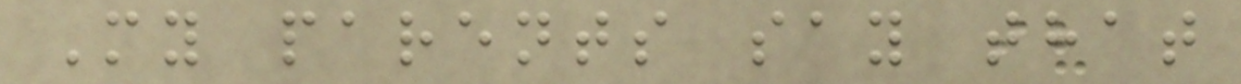My parents say that
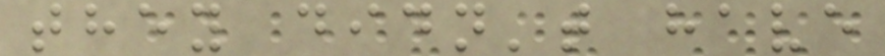they didn't have
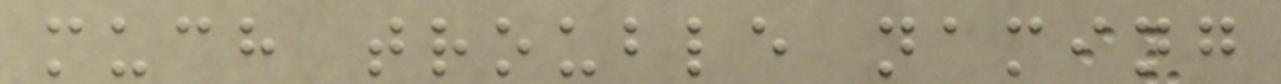much trouble naming
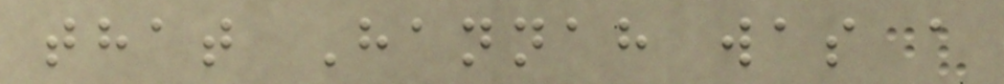that Hannah was a
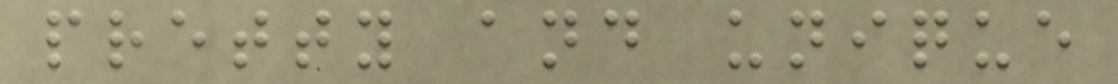pretty and unique
